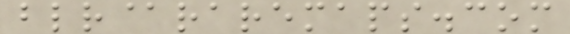blr@raremaps.com
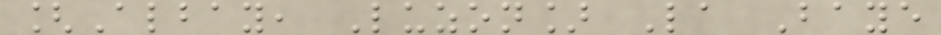[Albay, Luzon] La Baye
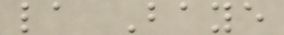la Baye
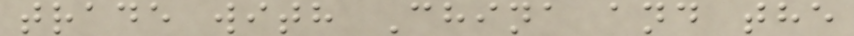trade with China and the
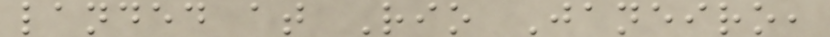landed at Rio Janeiro,
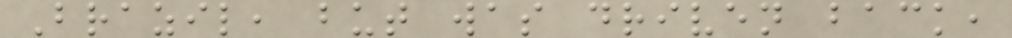Brazil, but was driven back,
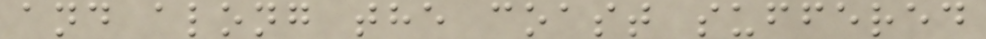and along the coast suffered
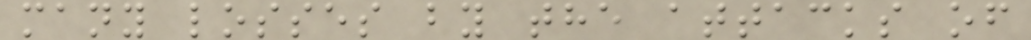many losses by the attacks of
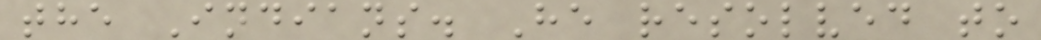the Indians. He resolved to
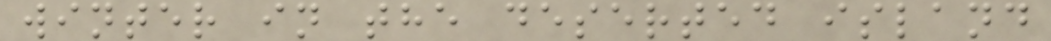winter in the deserted island
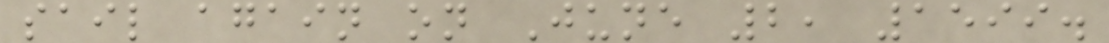sail again on June 2, 1599.
